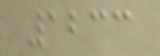1233
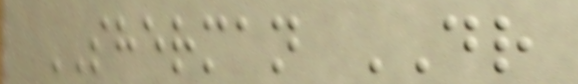SHERMAN DR
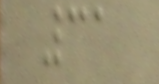31
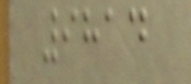9814
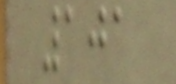101
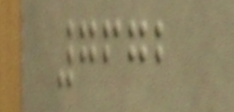7672
